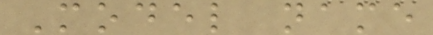Model name
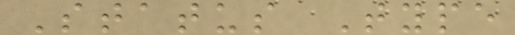Status Type
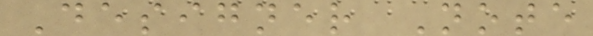Designer Note
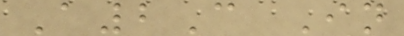A2C In
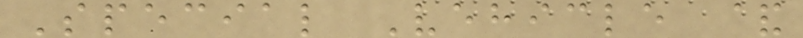Special Vehicle &
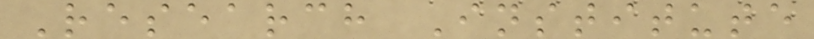Research Institute
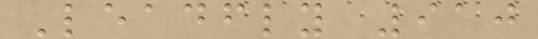Leadfly 910
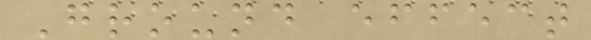Ground effect
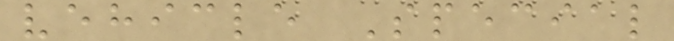vehicle Special
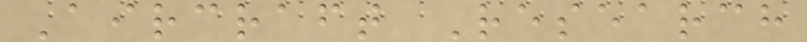Aircraft Research
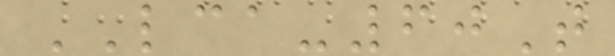LCA-60T
